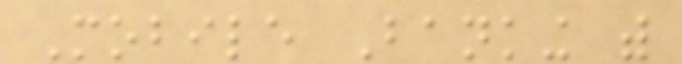Mobile Banking with
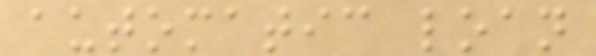automatic loan
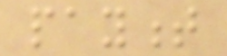payment
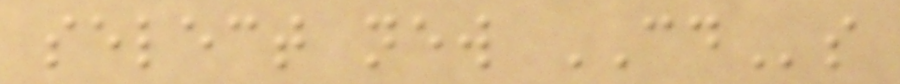select new CDs
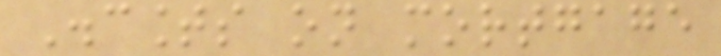Discounts on mortgage
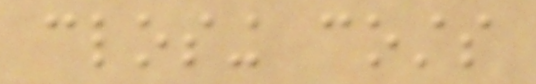closing costs
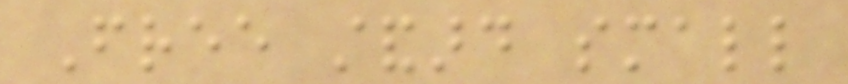Free standard small
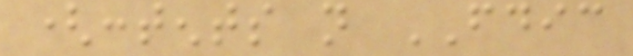(contents not FDIC
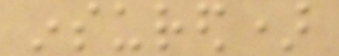insured)
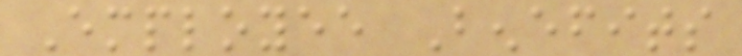Employee Benefits
